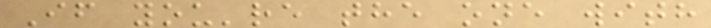If you're the one with
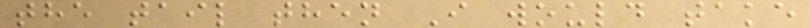the tail then I would take
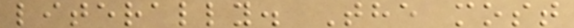literally. The most
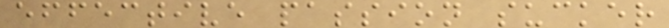effective passion sucker
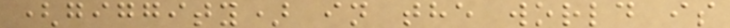(giggity) in the world is
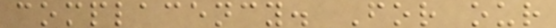complacency. For our
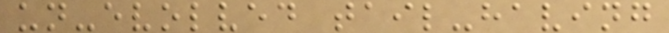un-evolved tail-having
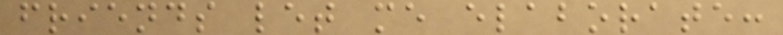friends let me elaborate:
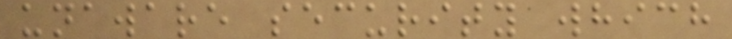unaware security which
